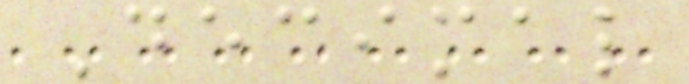Decimal
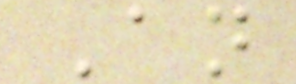An
